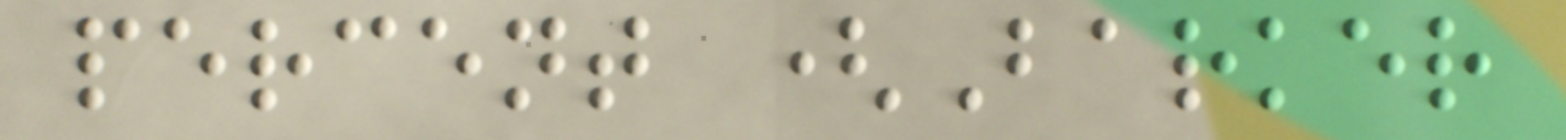percent (Barker
